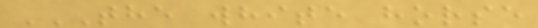THE WHITE HORSE
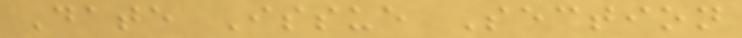Date Issue Section
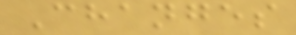Changes
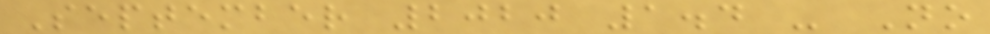September 2020 1.4 - No
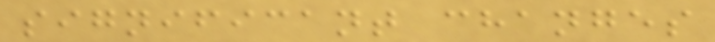significant changes
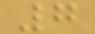7
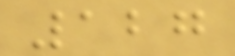127
